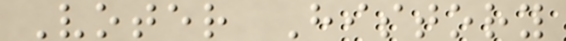Voter History
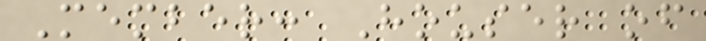Member: Houser of
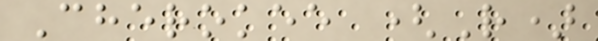Cherokee (R)
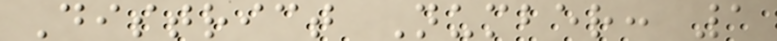District Number: 1
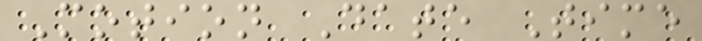Motion Date Time
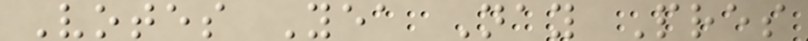Votes Yea Nay Pres
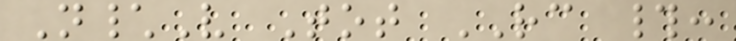N\V Tot RC #:
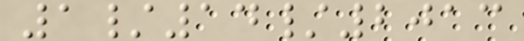1/14/2013
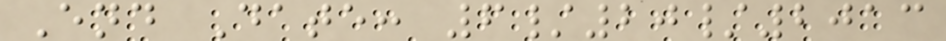End Date: 6/20/2013
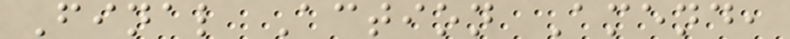Final Action Amend,
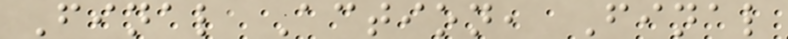Final Action, Final
